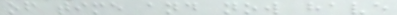of time and now have
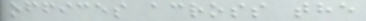offices across the
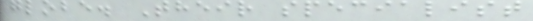globe. Their specialist
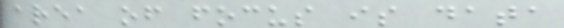area of focus is data
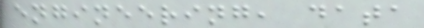engineering, data
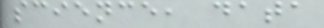science, data
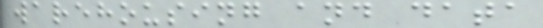warehousing and data
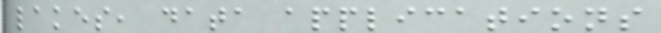lakes, data applications
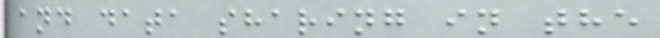and data sharing in the
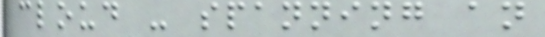cloud - spanning an
